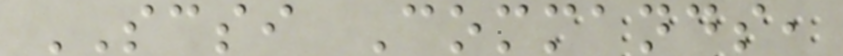SCSI Commands,
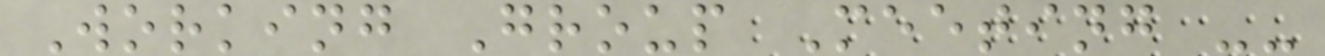Working Group Meeting --
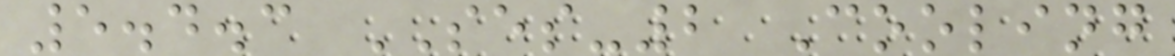5.4.3 SES-2 Cooling
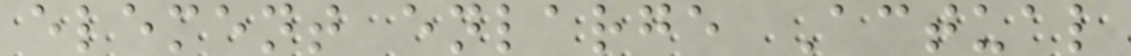element enlarge Actual
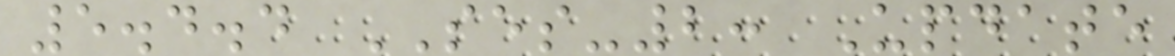5.4.4 SES-2: Update
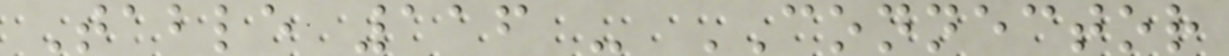Table 116 - CONNECTOR
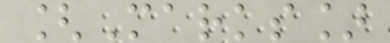[Marks]
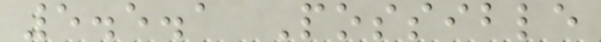5.5.1 Possible
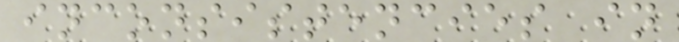inconsistencies in
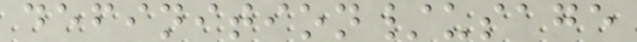definition/usage
